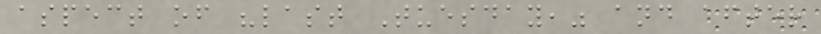aspect of "last Tuesday," and after
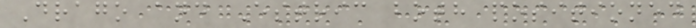Drago and Estric both positioned
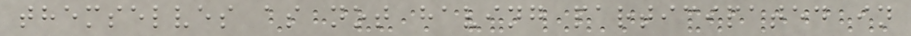themselves as not having participated in
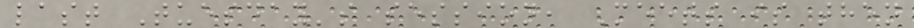last Tuesday's session, Meets is then
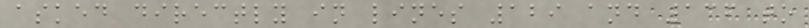asked directly in lines 129 and 136 to
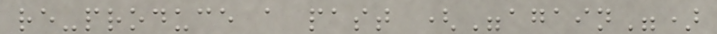re-produce a past ("again")
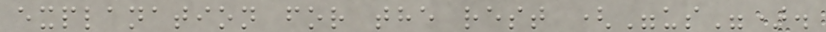explanation for the rest ("us").
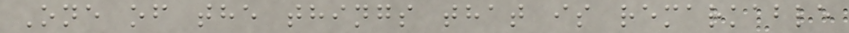One of the things that is remarkable
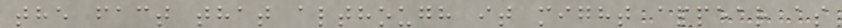the fact that although it might appear as
